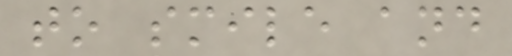to smile and
